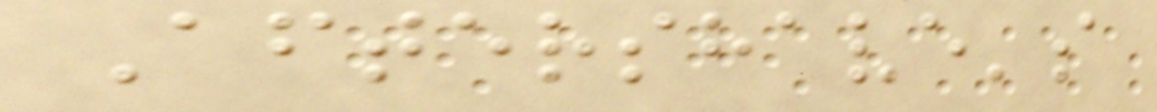Aftershave's
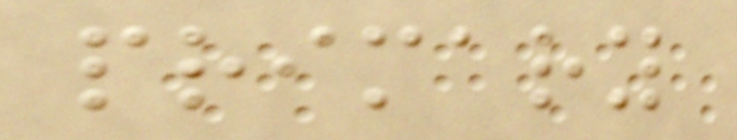primary
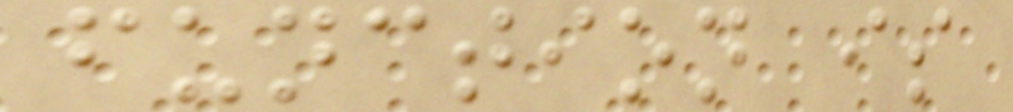function is
